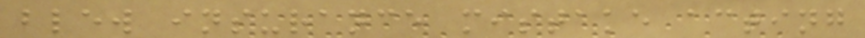blew insurance mistake acting
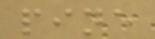pine
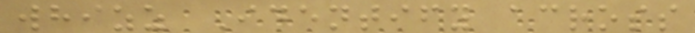whizz Identify across
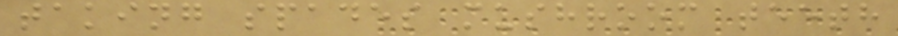taking spades mushroom teeth
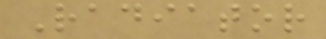Radiator
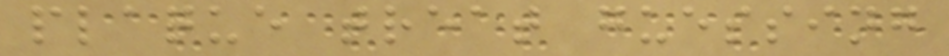plaque treat guessing
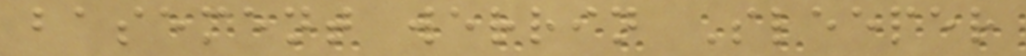basement werrin Sleeper
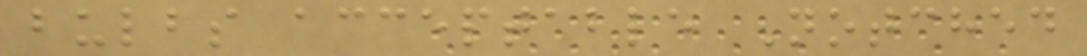bulbs acceptable Notched
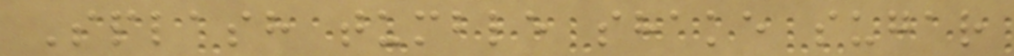Splash tumble shake sugar
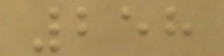258
